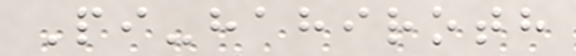Pi-hahiroth
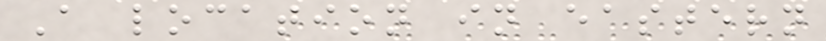A location in eastern
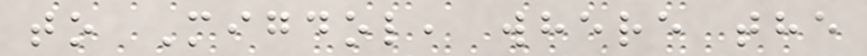to Migdol, where the
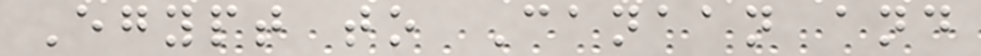Egypt to Canaan and
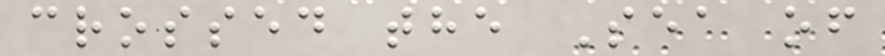crossed the Sea of
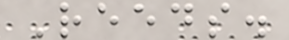Reeds.
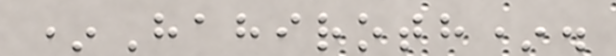*Hahiroth*.
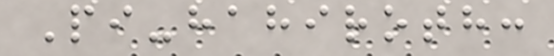Pi-hahiroth:
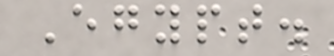Egypt.
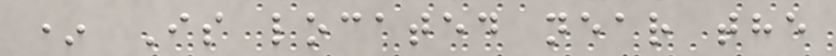* Is located near the
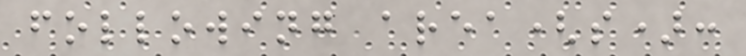following area(s):
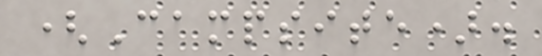(Campsite).
